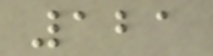121
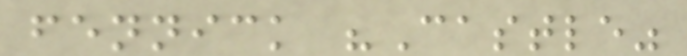fennick "Castle"
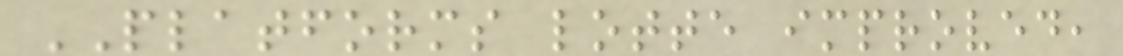PLATFORMS lotte improved,
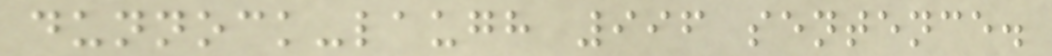dunnock-laugh 996 sentence.
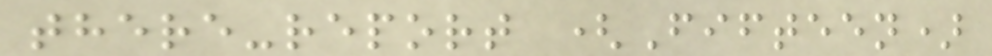there-report (Fifteen)
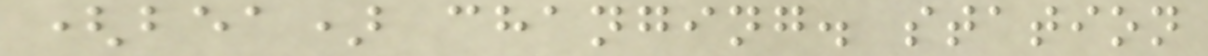(bea) changing. station
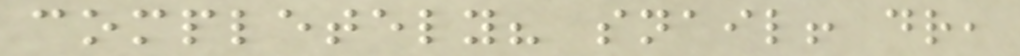completely? snail! dr,
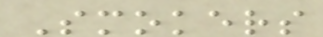Smokers
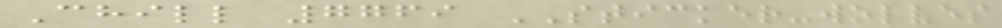Chill 7769 STICKER-wolves
